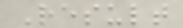Result
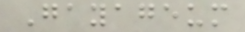Gayageum
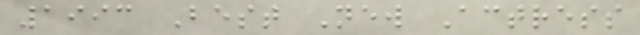1993 Best New Actress
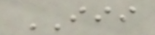III
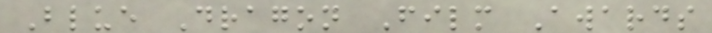Blue Dragon Film Awards
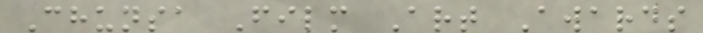Chunsa Film Art Awards
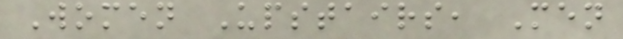Women Upstairs, Men
